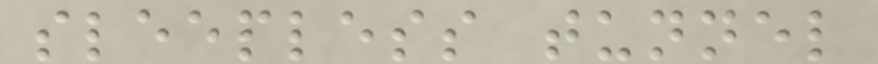sleepless tunnel
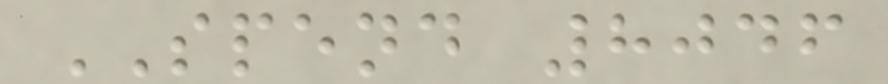SPEND 8046
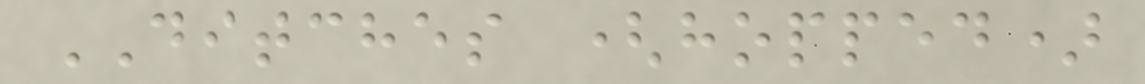DITCHES (hopped)
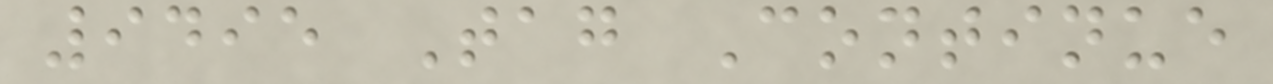9495 Tag Continue
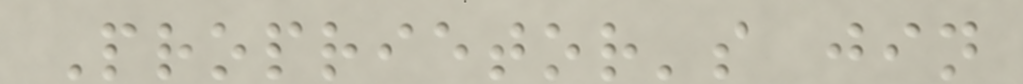Proprietor's jin
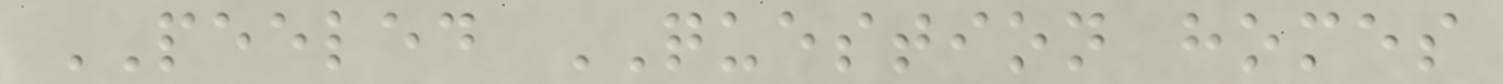PEELED QUESTION homes
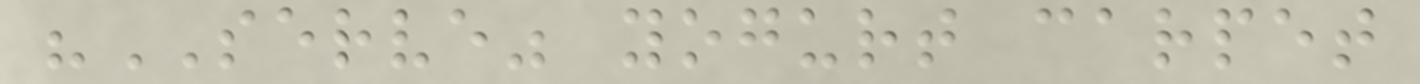"SERVE" yogurt carpet
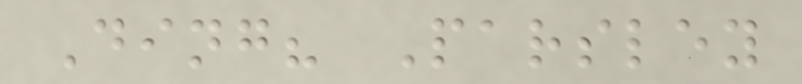Ding? Parsley
